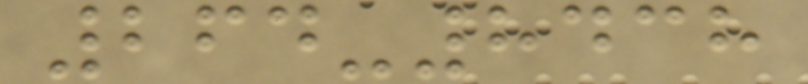264-8438
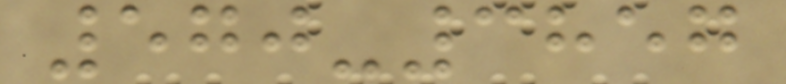570-3857
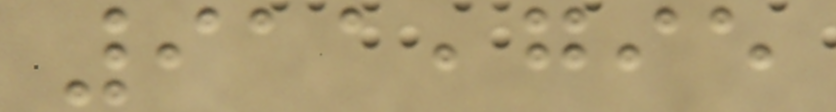911,795
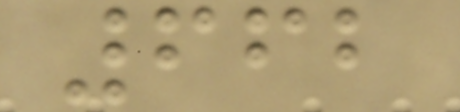662
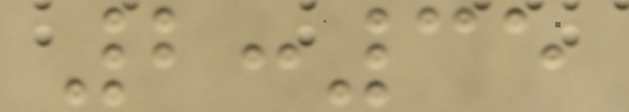2:35
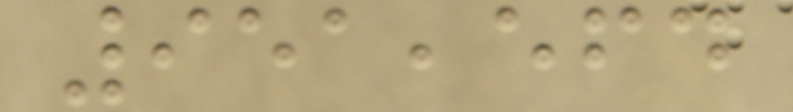951,564
